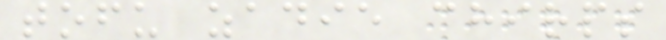tofu zadie chirps
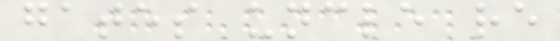gates uncle re
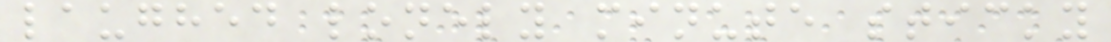laughed lonely minute sticky
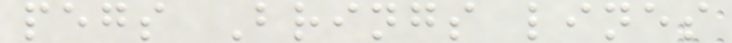pegs Brings lines
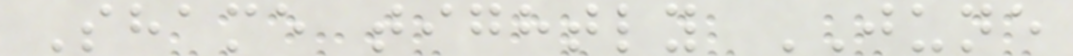Shame tightly JUNE
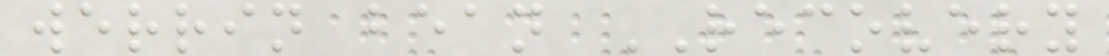werrin bean RECOVERY
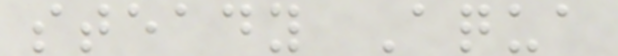steady Aqua
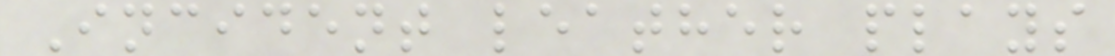Incident leather plays
